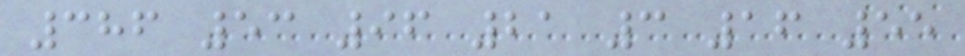386 53 96 21 3 16 55
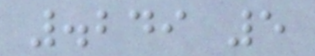.249 5
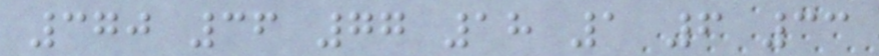370 36 77 18 1 6 33
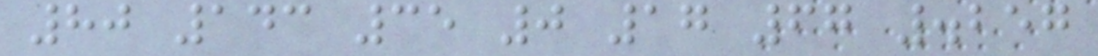80 143 35 0 17 67 .257
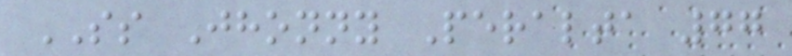SS Jhonny Peralta 77
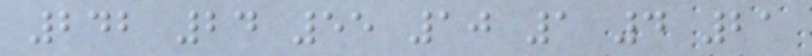242 24 55 10 1 4 21
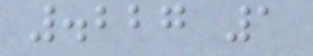.227 1
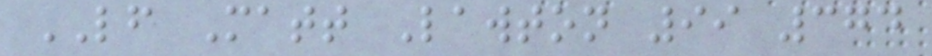LF Matt Lawton 99 374
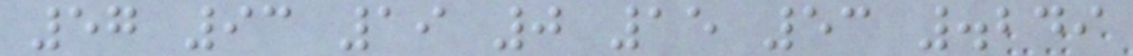57 93 19 0 15 53 .249
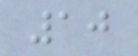10
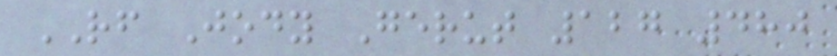RF Jody Gerut 127 480
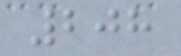208
